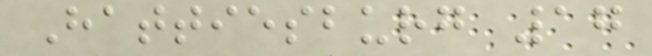Hattiesburg 17
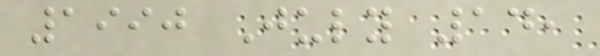1990 July 14,
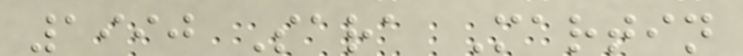1990 Sara Martin
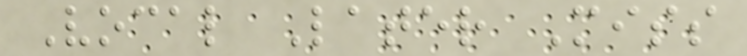Vocal Later Miss
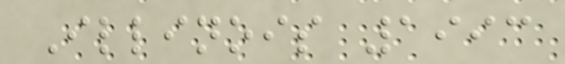Illinois 1993
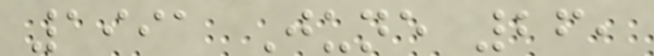1991 June 26,
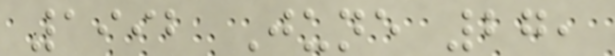1992 June 27,
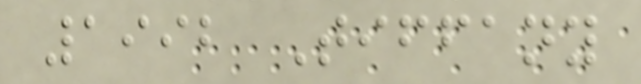1992 Tiffany
